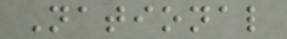National
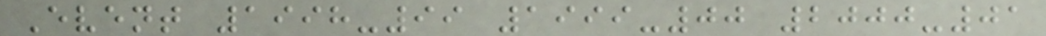Event 1998-99 1999-00 2000-01
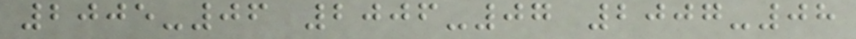2005-06 2006-07 2007-08
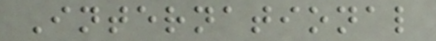International
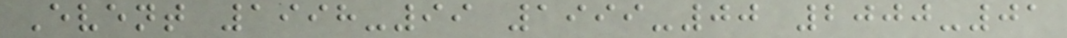Event 1998-99 1999-00 2000-01
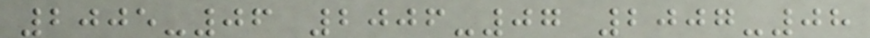2005-06 2006-07 2007-08
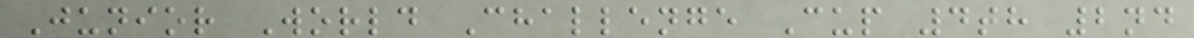Junior World Challenge Cup 4th 2nd
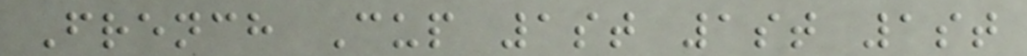French Cup 1st 1st 1st
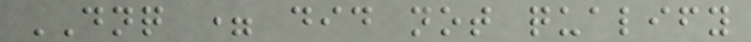DNQ = did not qualify
